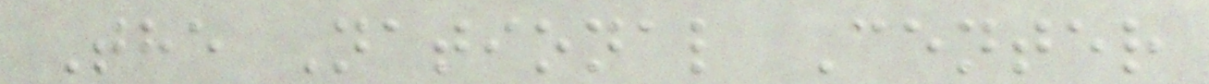The National Center
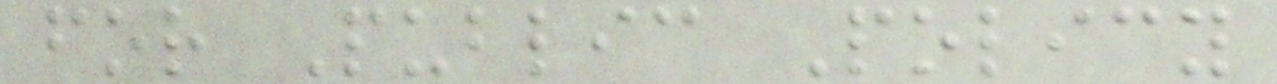for Public Policy
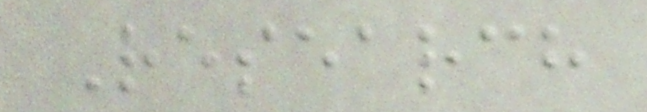Research
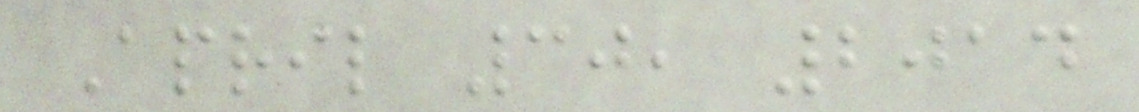April 30, 2014
